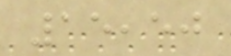15,50
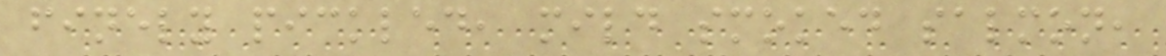finely pickled, mild smoked salmon,
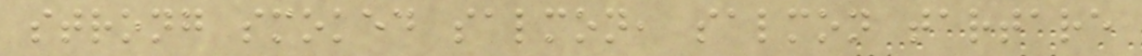strong smoked salmon, salmon tartare
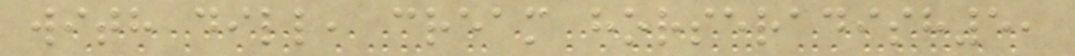with dill, cream horseradish5,
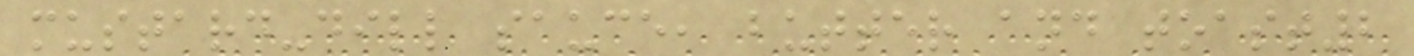mustard-dill sauce, butter and toast2
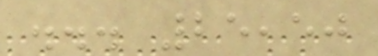... 25,50
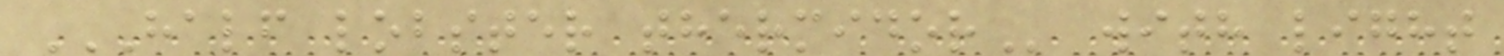HALF LOBSTER THERMIDOR with light
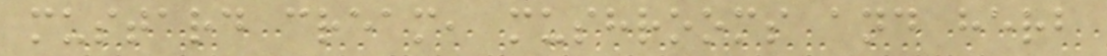mustard cream, mushrooms and herb
